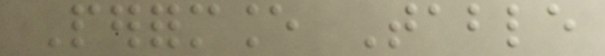Performance Table
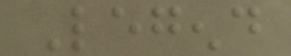Legend
